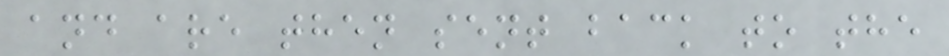and are then sent back to the
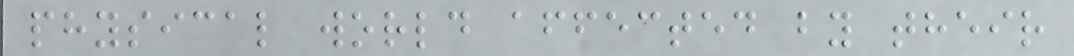physical world affected by their
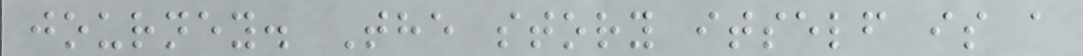journey. The story itself is a
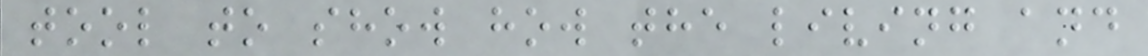tool to show how the living and
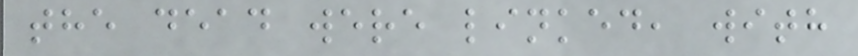the dead were linked, with
